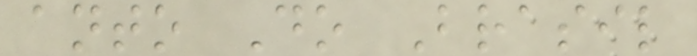anto Do Brasil
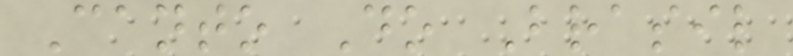Canto Do Brasil
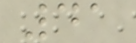41
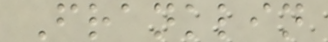Franklin
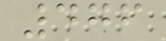476
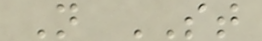N ST
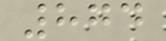874
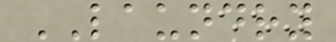LAUNDRY
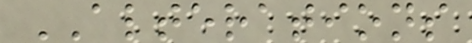ALTERATIONS
